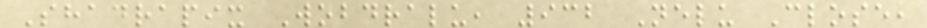Shadrapix Wobdralu, 932 Nelu Close,
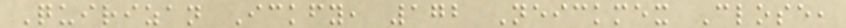Quirizan Ickfy, 172 Neickmex Close,
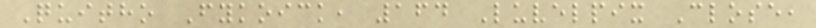Quitho Fykoick, 164 Luvelpix Close,
